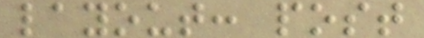layout: post
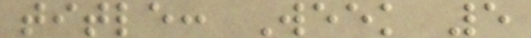title: Week 5
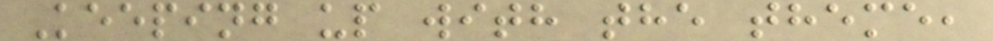Keeping up with the theme,
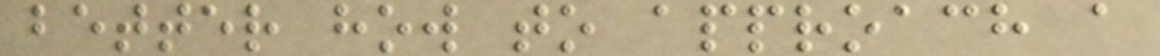better how to approach a
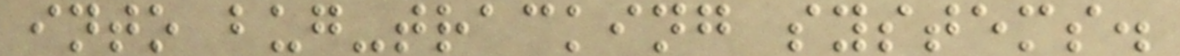into bug-tracking systems.
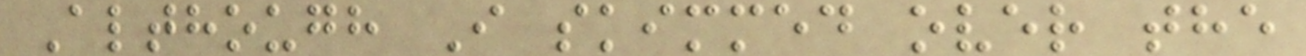Although I skimmed over the
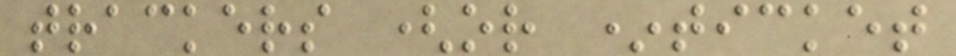trackers (or *ticket
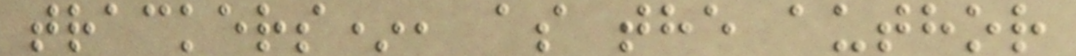trackers*, as the author
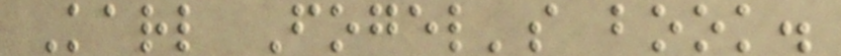Karl Fogel's book.
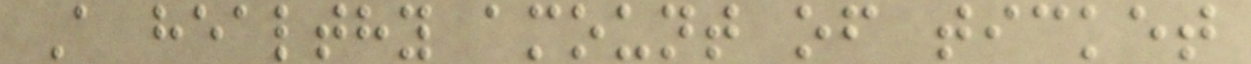A healthy amount of ticket
